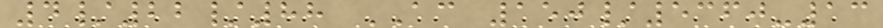4/22/88 AC 150/5360-13
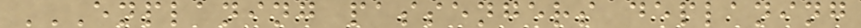ENPLANING PASSENGERS DEPLANING
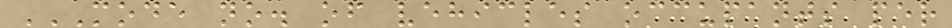MODE NO. OF VEHICLES OCCUPANTS PER
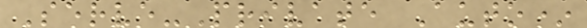Serve-Private Auto*
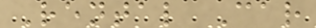Rental Car
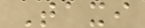Taxi
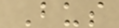Bus
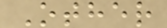Other
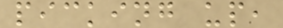picking up,
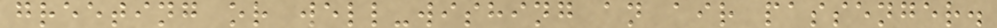greeting or well-wishing an air passenger.
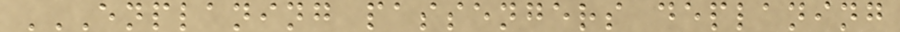ENPLANING PASSENGERS DEPLANING
